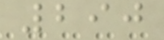290
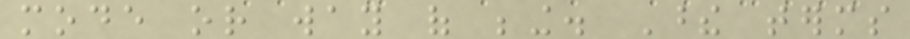mode or way of being. These terms
